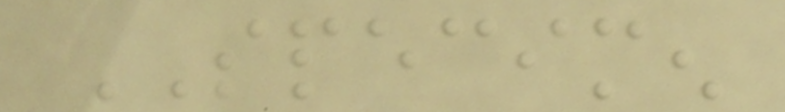SPECIMEN
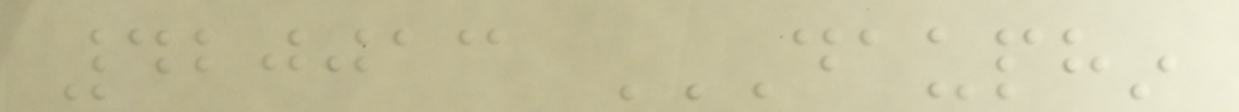420013 DAUPHIN
